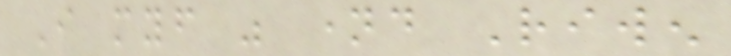I myself was named Riwen
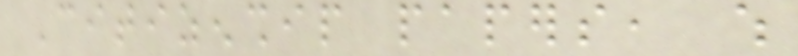Citizenship papers, which
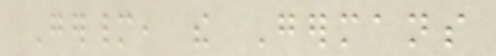Germany, the Germans
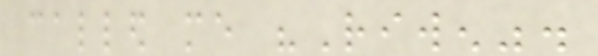called me "Riwen".
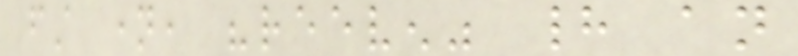first name, "reeven" had an
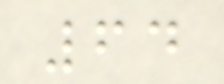64
